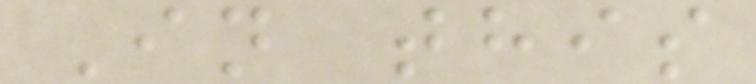In this
